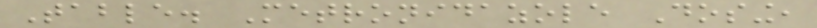Table. Metronidazole Dosing,
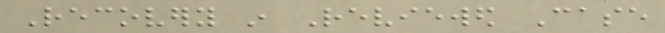Recovery in Reviewed Case
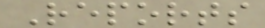Reports
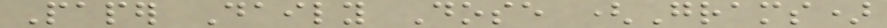Paper Daily Dose (Grams)
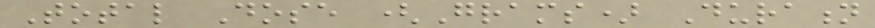Total Dose (Grams) Duration
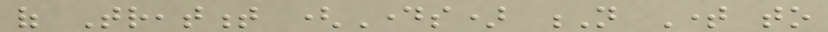of Treatment (Days) N Time to
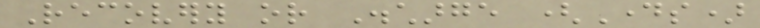Recovery or Discharge (Days)
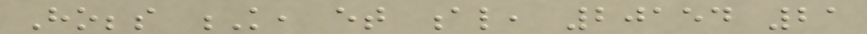Hobbs K, et al, 20154 21
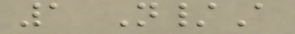1 N/A
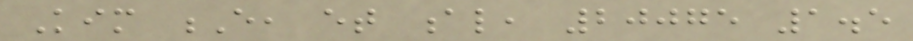Kim E, et al, 20075 1.5
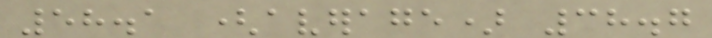58.1 (average) 38.7
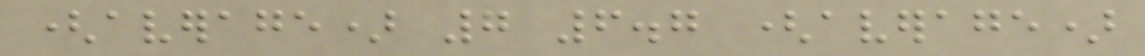(average) 7 6.7 (average)
